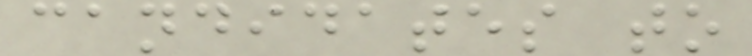candidates to
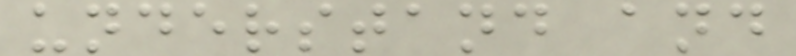understand and
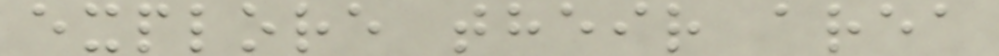explore their area
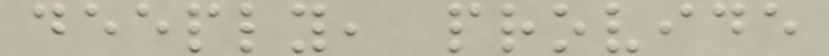deeply, provide
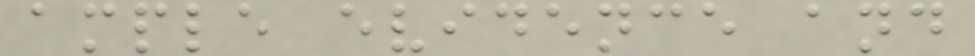ample evidence and
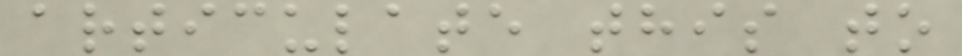articulate this to
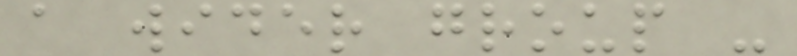a wider group -
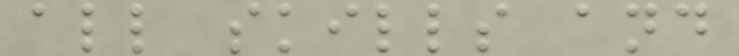all skills and
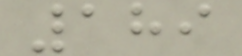189
